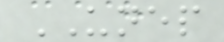UNEP
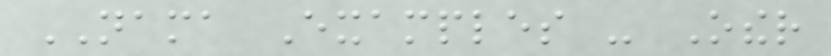NAMA Examples - Other
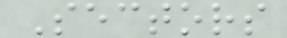Sectors
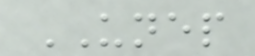UNEP
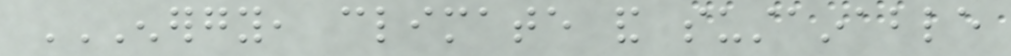ENERGY, CLIMATE AND SUSTAINABLE
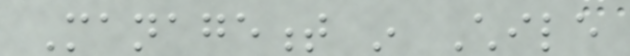Management in Chile
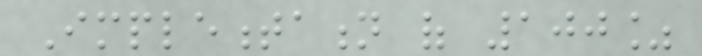Implementation of 100%
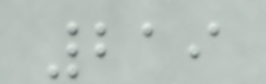219
